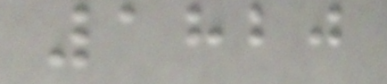1820
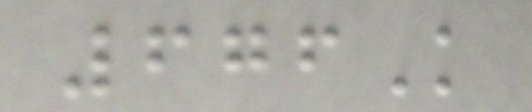676K
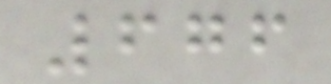676
